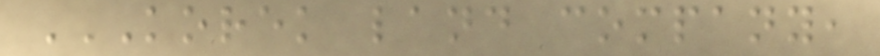KOREK LAND COMPANY,
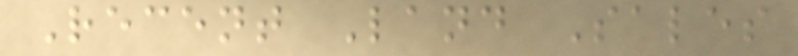Recent Land Sales
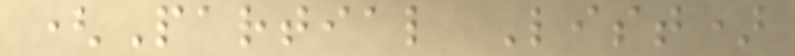(Partial List)
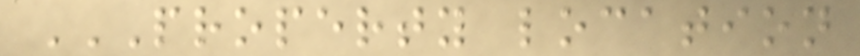PROPERTY LOCATION
